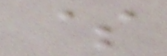$
